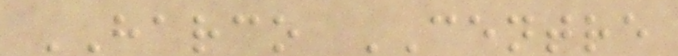HARCO CENTRE
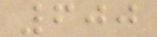600
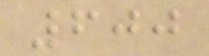600
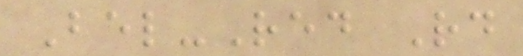Bel-Red Rd
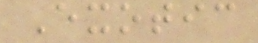Exotic
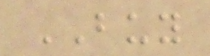BUY
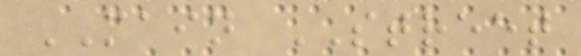MAIN STREET
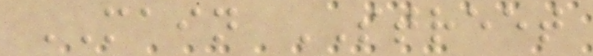MAIN STREET
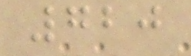720
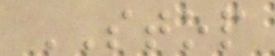STOP
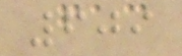609
